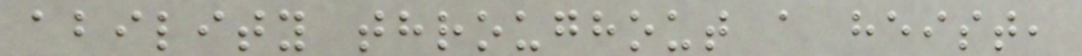ability throughout a heist,
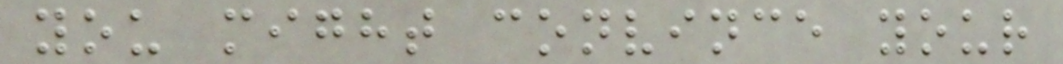you might convince your
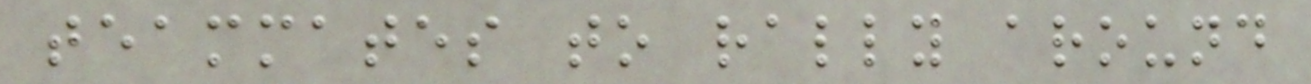teammates to rally around
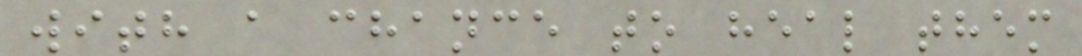with a chance to heal them
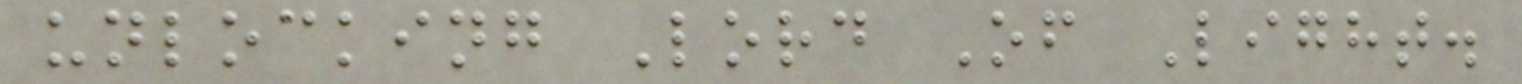unlocking Lord Of Light.
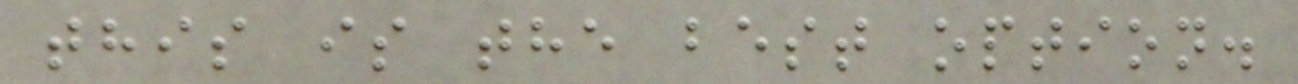this is the best option.
